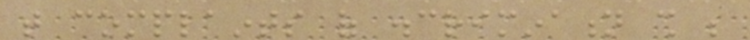that complaints of discrimination shall be
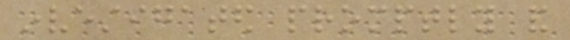investigated promptly and
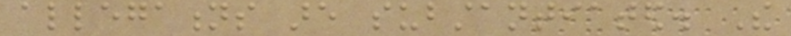allegations are substantiated. The
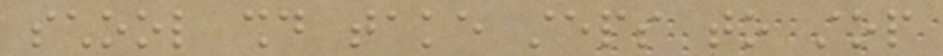school should take steps to stop
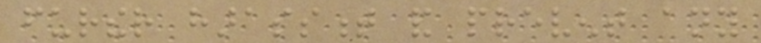further harassment and prevent any
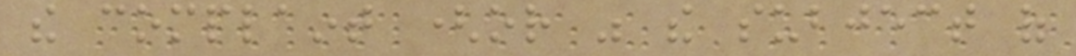the complaint (or was the subject of
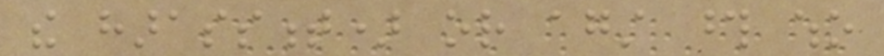the harassment) or against those who
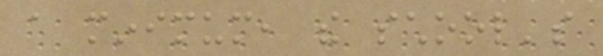a minimum, the school's
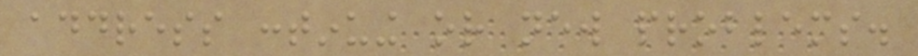address continuing or new problems.
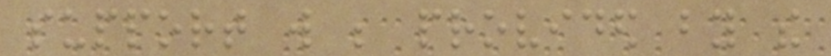support will be provided by the
